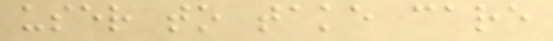user to take care
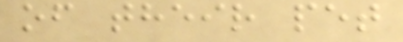of their pet
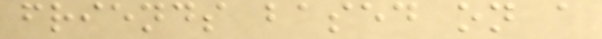friends based on a
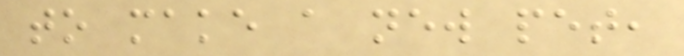to make a new pet,
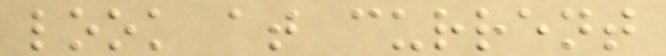look at current
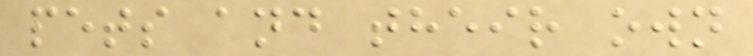pets and their own
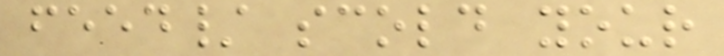feed/ scold your
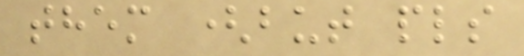them (but pls
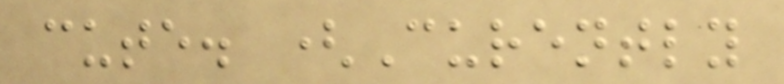cute. (Curently
